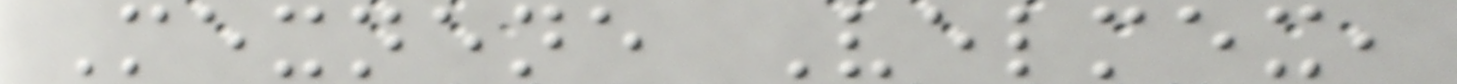Mexnene Velmex,
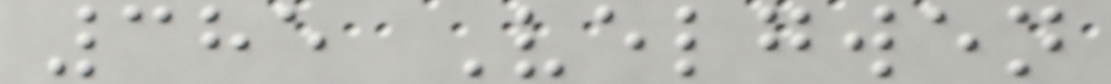385 Velgwen
